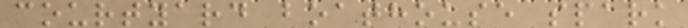courtyard boathouse spark
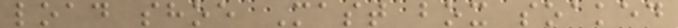load shoe Mast box soaked
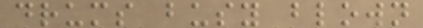drums busy blown
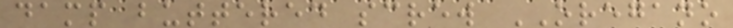damp buttered screw OREGANO
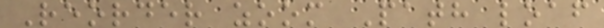Reorder zoom Path loaf
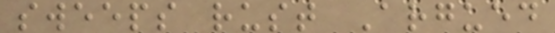sweeps rust Argued
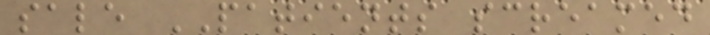sale PATIENTS screamed
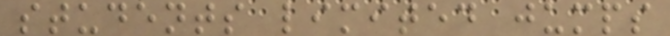students limited jumps
